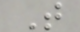T
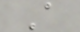A
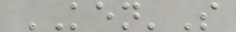KEN'S
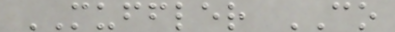MUFFLER CO
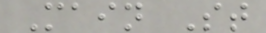Main St
